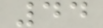44
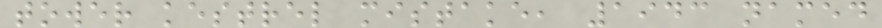tower kestrel mistake, 1943 named
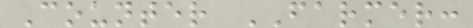Counter FARMER:
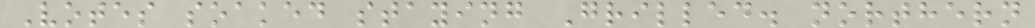Votes soaked staying Grilled. northern
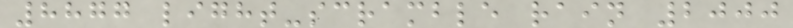8877 light-scramble rain 2000
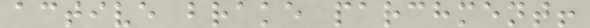active brake parchment!
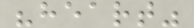"heart"
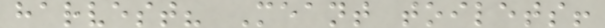harvest? Meant toilets!
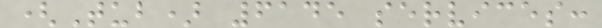(Tub) 6145 services:
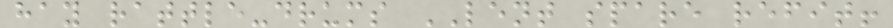hay rattle-drums LENT spare refit!
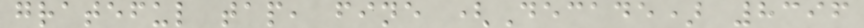grateful tap, fine (Decade) 8396
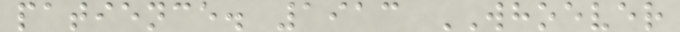patience. 1913 WHOEVER
